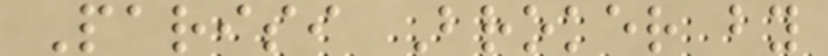Parisi Broker by
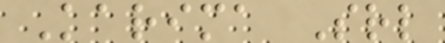Karima Srl
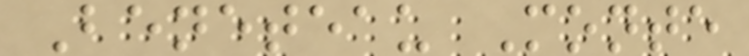Beneteau Monte
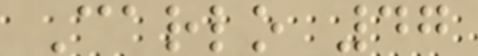Carlo 47
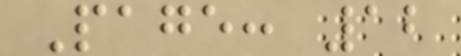Page: 12
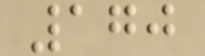170
